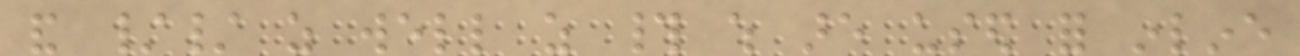and // as well as # which are used for inline
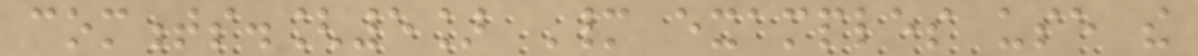comments.[5] Many examples use the
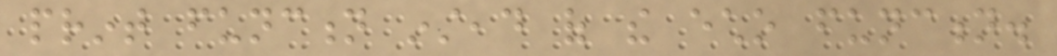print function instead of the echo function.
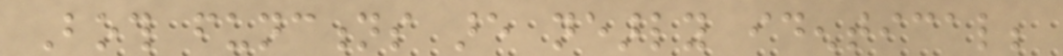Both functions are nearly identical;
